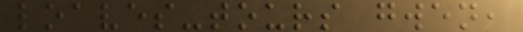loaves-tours gwen,
